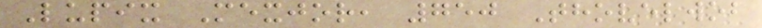Lupix Mexjor, 750 Thovelwob
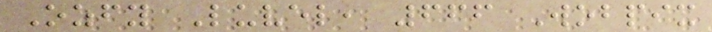Ozfy Luvel, 666 Wobpix
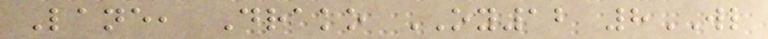Lane, Drako OY12 8WL
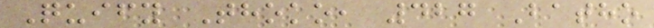Quify Thoko, 427 Batho
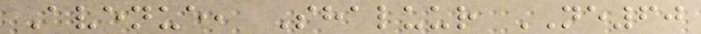Avenue, Shaluur NE60
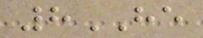8HE
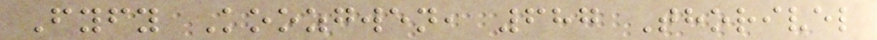Fyfy Koozgwen, 687 Thorivel
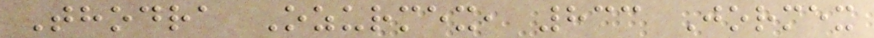Thodra Ozurmex, 833 Jormex
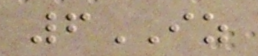6IZ
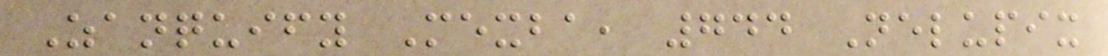Zanquify Mexba, 744 Nelupix
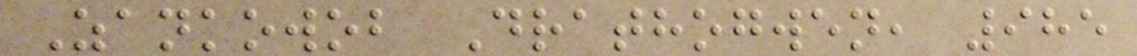Zankowob Drathogwen, 985
